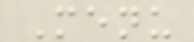Menu
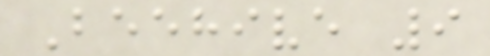Beehive 9
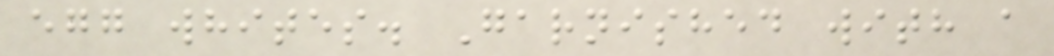egg whites. Garnished with a
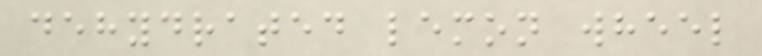dehydrated lemon wheel
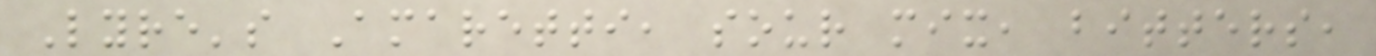Lyre's Amaretti, sour mix, bitters,
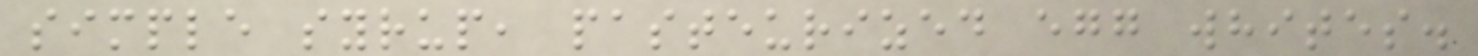simple syrup, pasteurized egg whites.
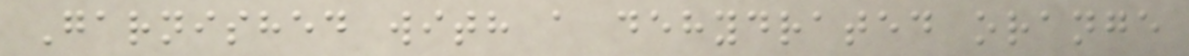Garnished with a dehydrated orange
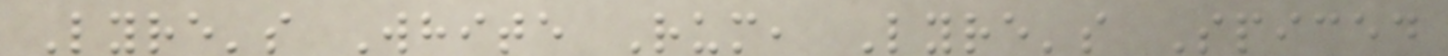Lyre's White Rum, Lyre's Spiced
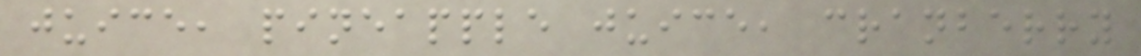juice, pineapple juice, cranberry
